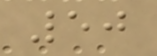50
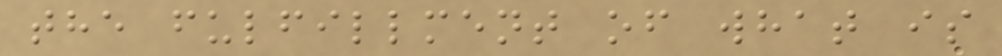the fulfillment of what is
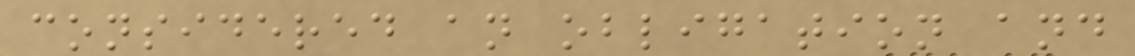considered an obligation and
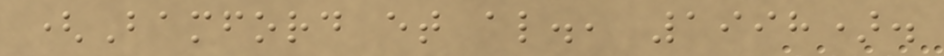(Bamford et al., 1998).
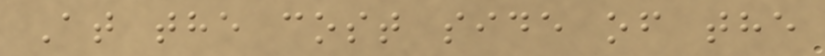At the cost side of the
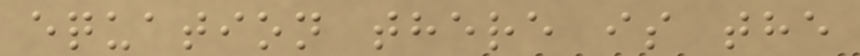equation there is the
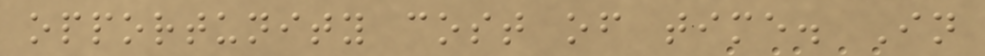opportunity cost of time. In
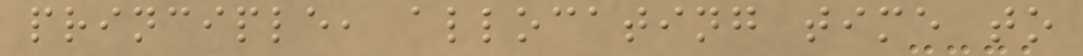principle, allocating time to
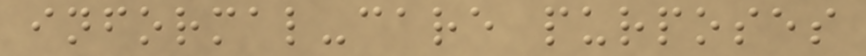informal-care purposes
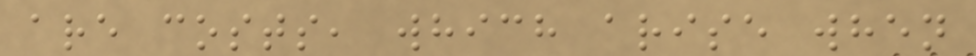are costs, which arise when
